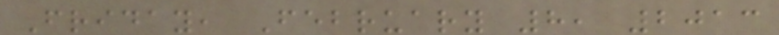Friday, February 8, 2013
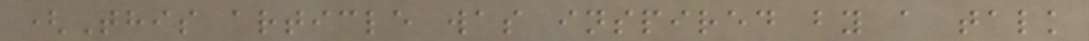(This article was inspired by a talk
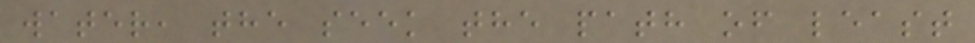water, the seek the path of least
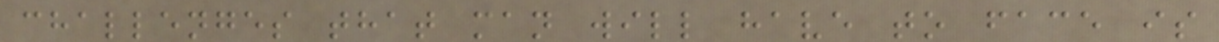challenges that man will have to face is
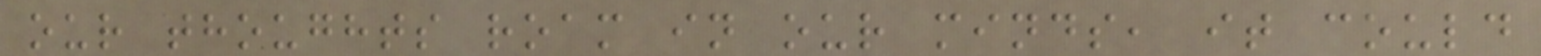our thoughts roam in our minds, it could
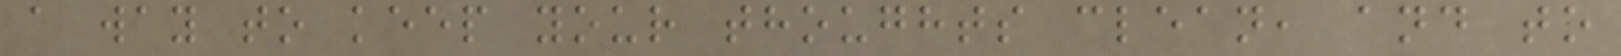a way to keep your thoughts clean, and to
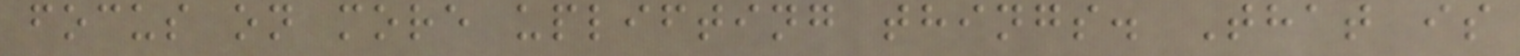focus on more uplifting things. That is
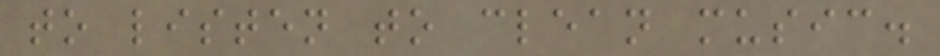to listen to clean music.
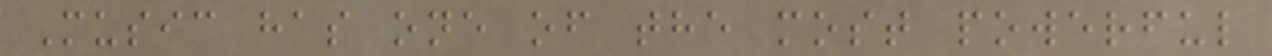Music has one of the most powerful
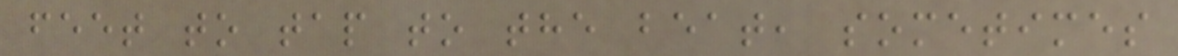feet to tap to the beat, sometimes
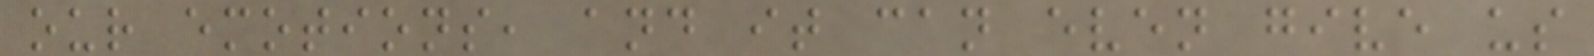our emotions, and it can even give us
